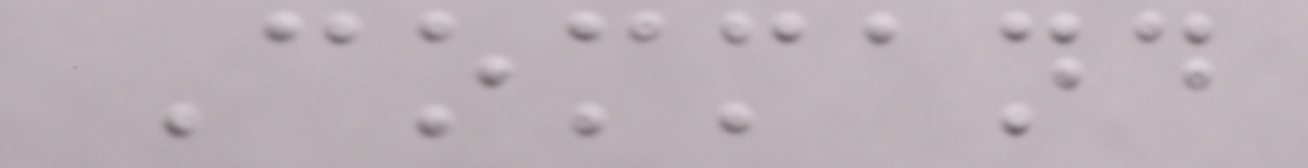Command
